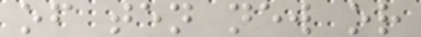of ten new or
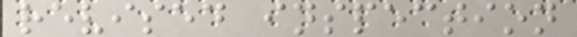revised inspection
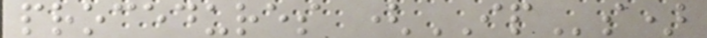procedures (IPs)
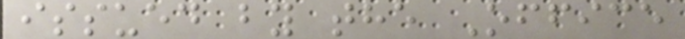issued by the Office
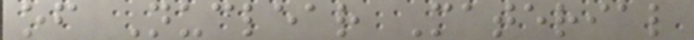of Nuclear Material
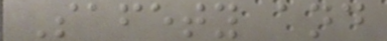Safety and
